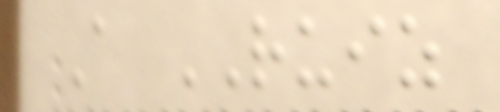A RUIZ
